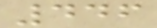446
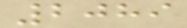2089
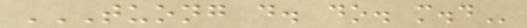TUONG D. DO. M.D
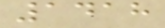1418
